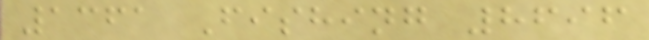1361 Fishing 8696
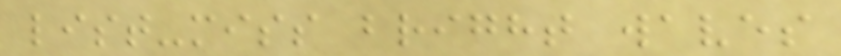list-miss bright waves
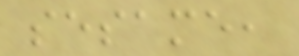sesame,
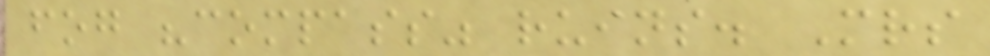fog "compass" ruins. Mrs
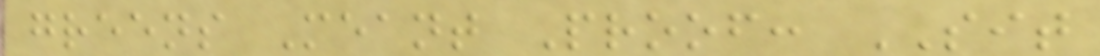greens Meant Proof: SIT
